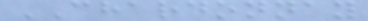CHARDONNAY
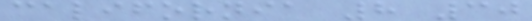california 8 30
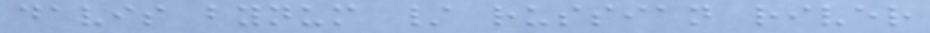davis bynum / russian river
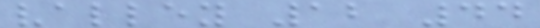valley 12 44
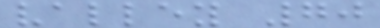valley 70
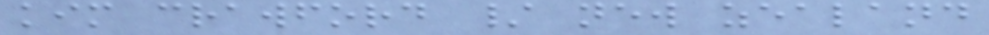kim crawford / new zealand
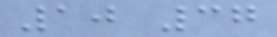10 37
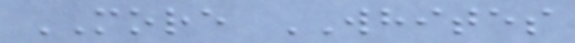MORE WHITES
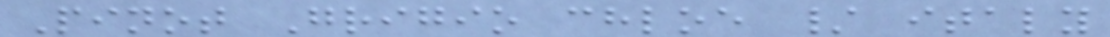Pinot Grigio chloe / italy
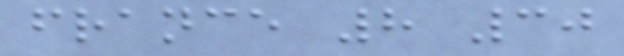france 8 30
